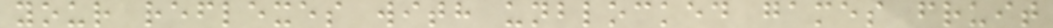your reflexes with unblocked games fruit
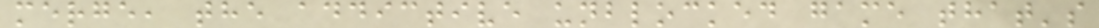merge, the addictive unblocked game that's
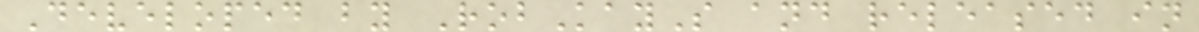Developed by RobKayS and released in
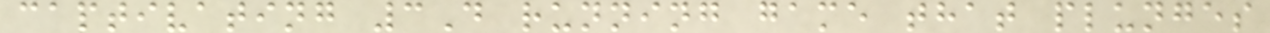captivating 3D running game that plunges
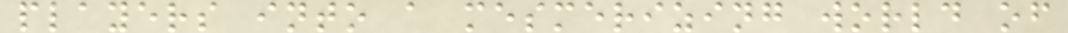players into a mesmerizing world of
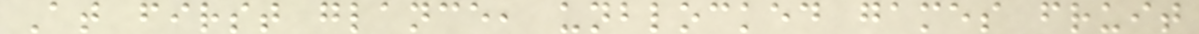At first glance, unblocked games fruit
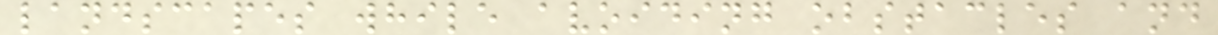landscapes while avoiding obstacles and
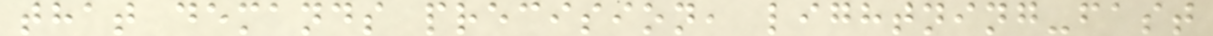that demands precision, lightning-fast
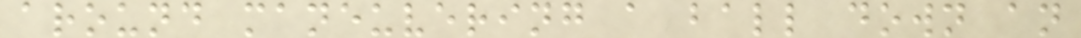around maneuvering a ball down an
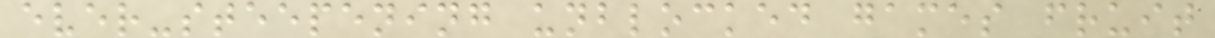ever-steepening unblocked games fruit
